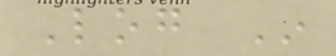Log In
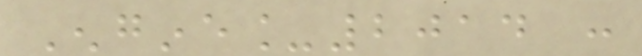Engine_2014 :
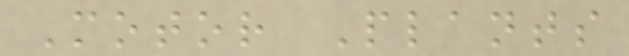Motor Plants
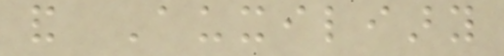and Auxiliary
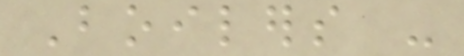Boilers -
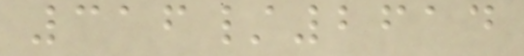316/2614
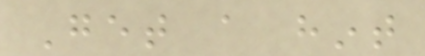Get a hint
